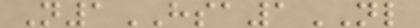N1HSA1NL
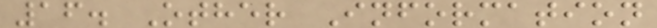16. Other Information
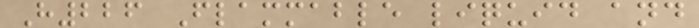H226 Flammable liquid and
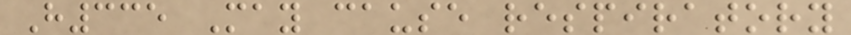H335 May cause respiratory
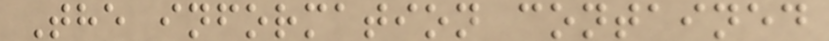The information contained
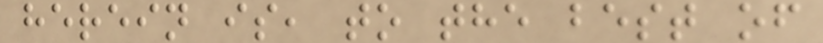herein is, to the best of
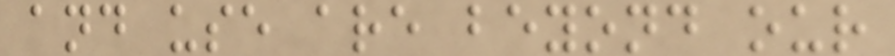and use are beyond our
